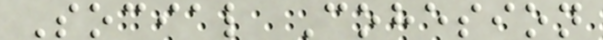Social Cohesion
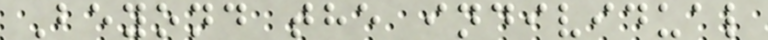Beyond the individual
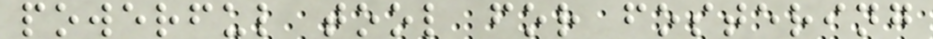powerful tool for fostering
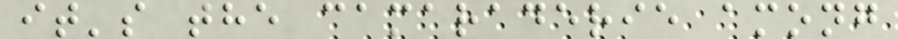it's the camaraderie among
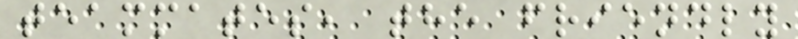teammates, the friendly
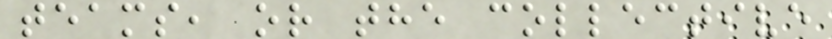teams, or the collective
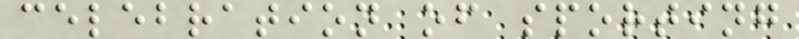celebration of sporting
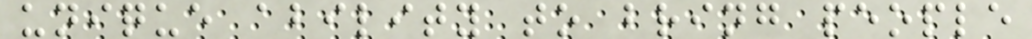unique ability to bring people
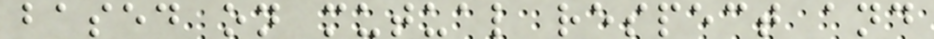based on mutual respect and
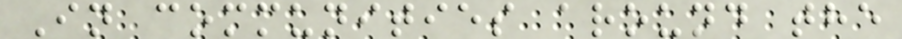In communities around the
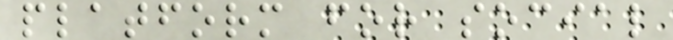platform for social
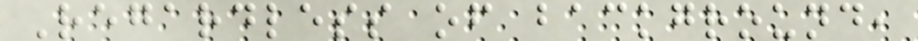Regardless of background,
